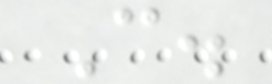C.
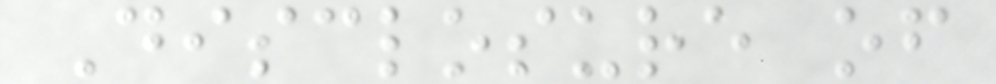Disclosure of
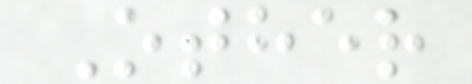Other
